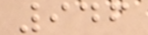946
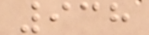938
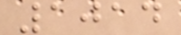1014
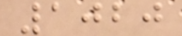1020
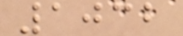1032
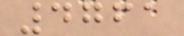4761
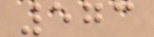573
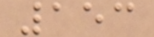153
